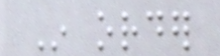In order
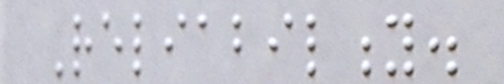Reliability.
